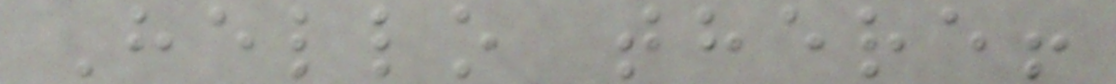Hello there!
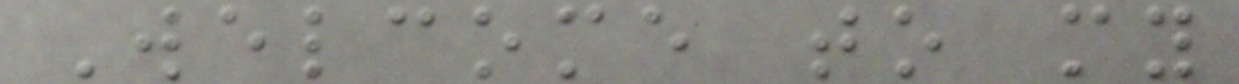Welcome to my
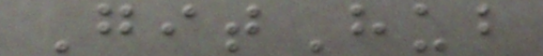GitHub
